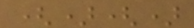()()
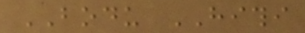BODU HITHI
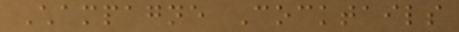Champagne Cocktails
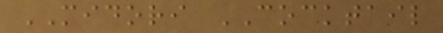MIDORI COCKTAIL
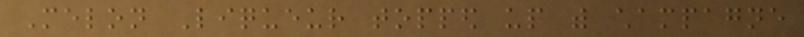Melon Liqueur topped up with champagne
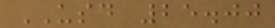USD 25.00
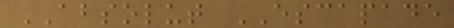ABSOLUT ESCAPADE
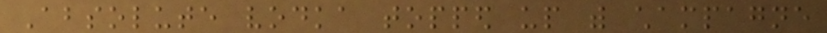Absolute vodka topped up with champagne
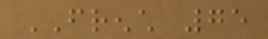FRENCH 75
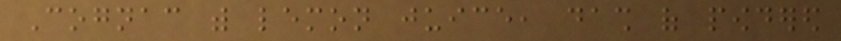Cognac with lemon juice, dash of powdered
